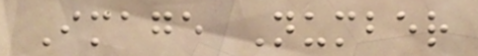Image Number
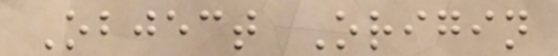Object Origin
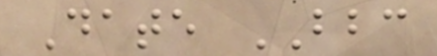Date BBC
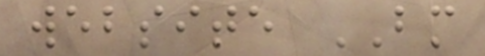website BM
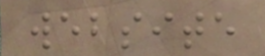website
